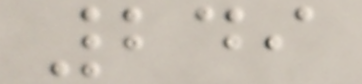249
